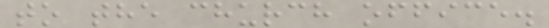to the church office.
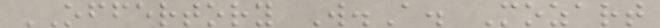OFFERTORY W.A. Mozart
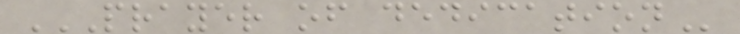PRAYER OF DEDICATION
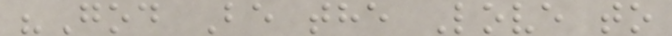"God Be the Love to
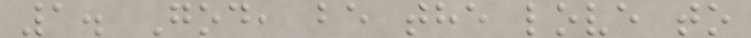1. God, be the love to
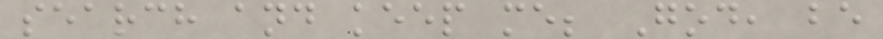search and keep me; God, be
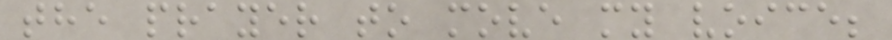the prayer to move my voice;
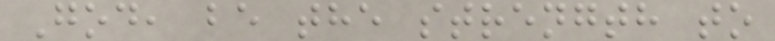God, be the strength to
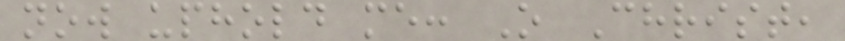now uphold me: O Christ,
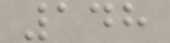148
